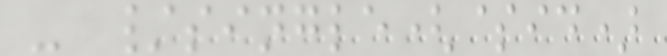- /single($id)
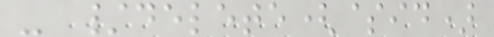- /delete($id)
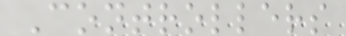Controllers
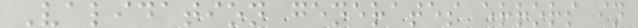Validation generates errors in
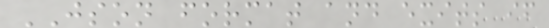JSON format and exits if
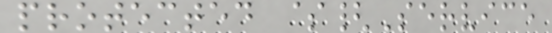protected ${Service
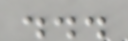...
